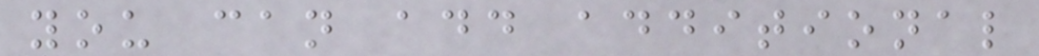you can add additional
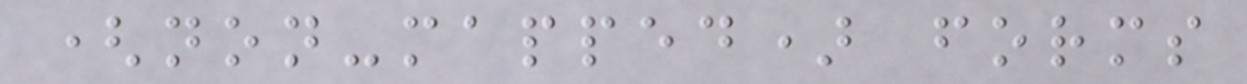(non-mapped) forms
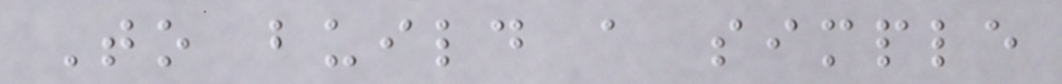To build a simple
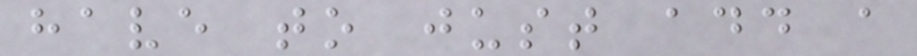have to just add a
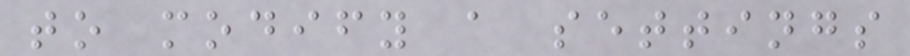to modify a settings
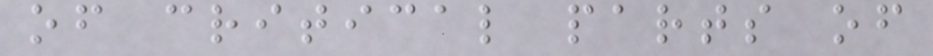of critical parts of
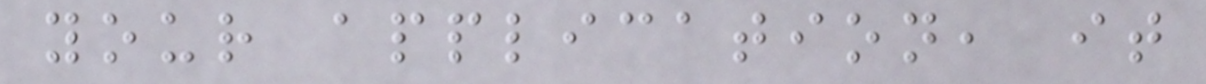your application, it
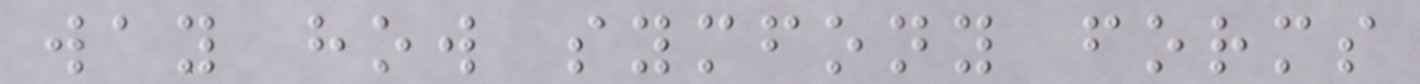way how symfony forms
